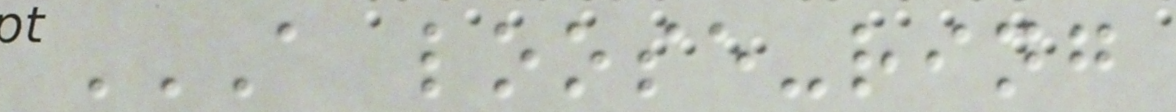A LOOSE-RING
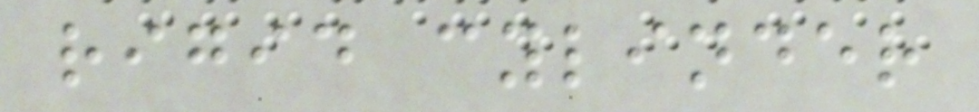rigid cylinder
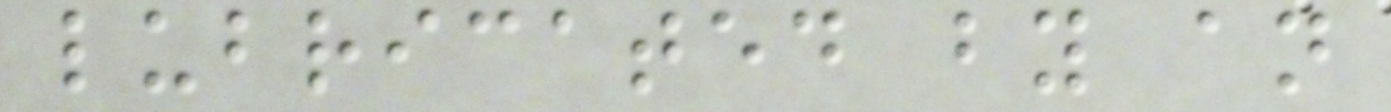lubricated by an
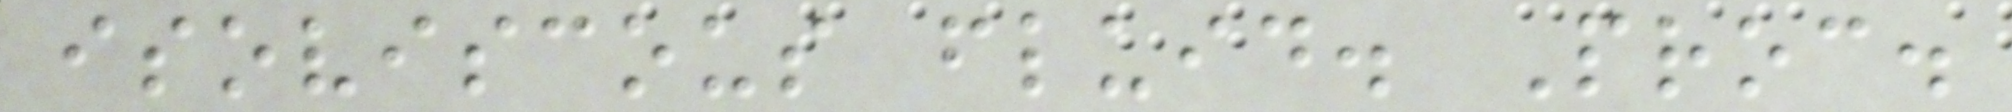isoviscous fluid. Proc.
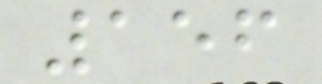156
